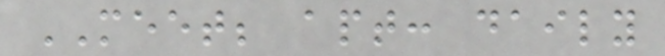MEET; apt: daily
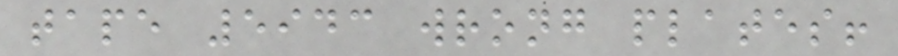tape 5943 wrong plates!
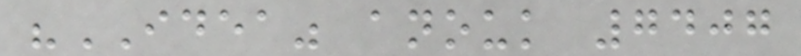"IDEA" anouk 7407
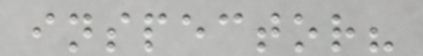inspector?
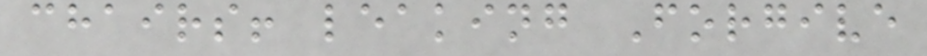chairs! leaking Forgive
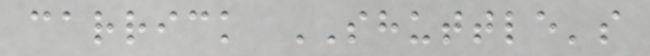carrick SHUTTLE's
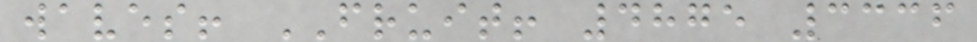waves! FRUIT! 4875 3336
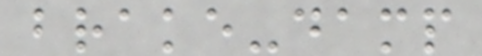brake-damp
